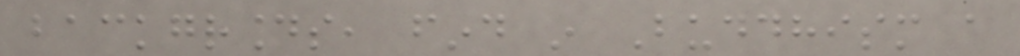backgrounds, find in Buddhism a
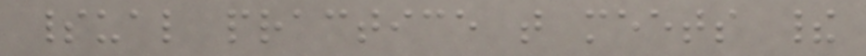spiritual practice that meets their
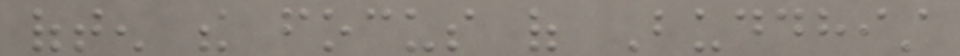often the focus of Buddhist
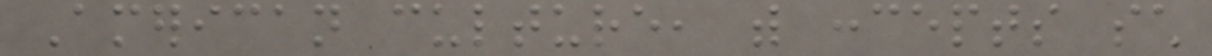American culture, with concepts such
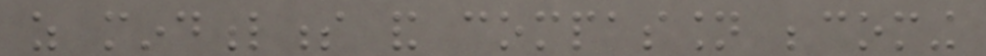as mindfulness and compassion becoming
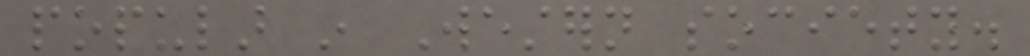popular in Western society.
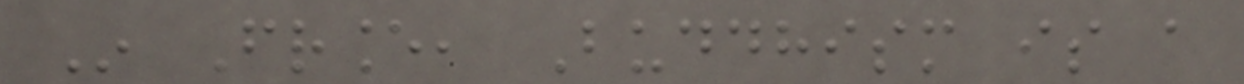In France, Buddhism is a
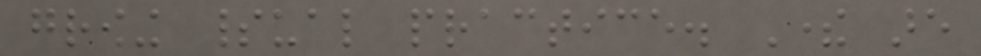growing spiritual practice. There are
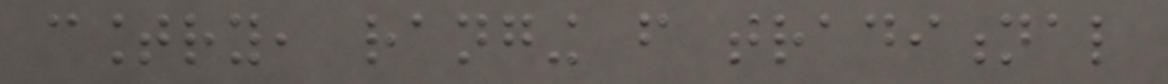country, ranging from traditional
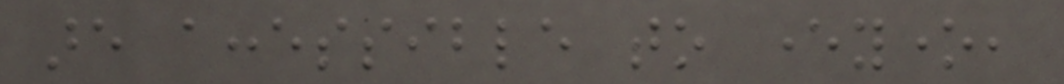are accessible to everyone,
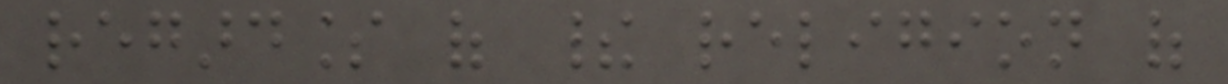regardless of their religion of
